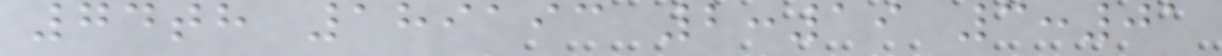74th 189193 2:19 3:01
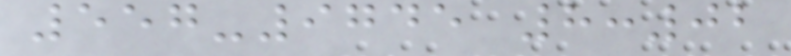557-9745 8:02
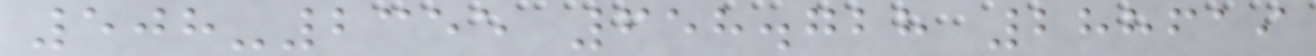508-2355 658.728 288619
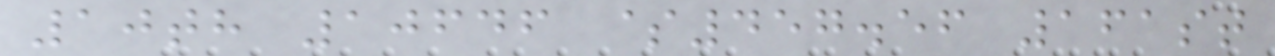10th 10646 $457.56 161st
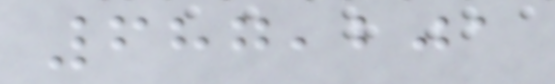687,201
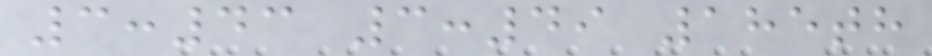3:43 3:49 185th
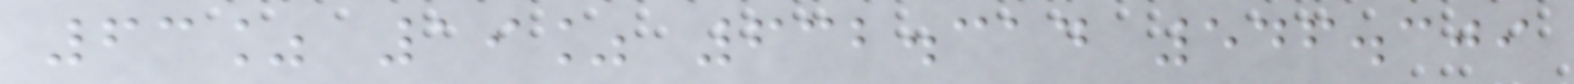63% 19% 632.314 546.309
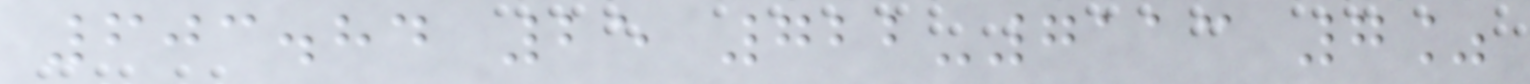603.84 25 722-7113 7%
